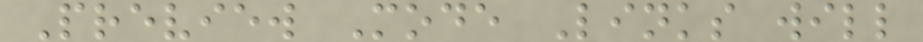Preview Mode Links will
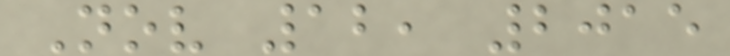Nov 12, 2015
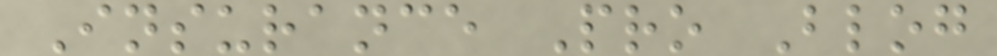Insurance Pro Blog
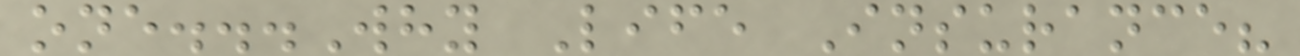one...Why Life Insurance?
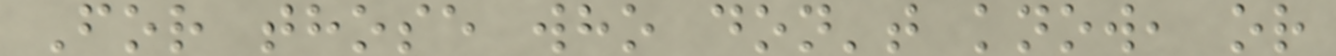For those who don't know, or
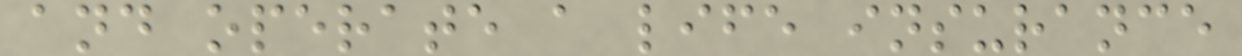and operate a life insurance
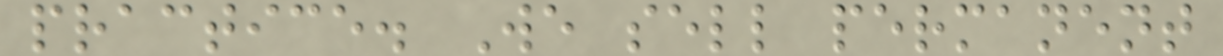practice. We sell permanent
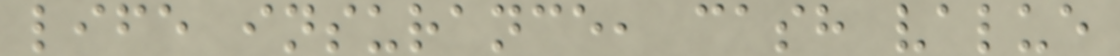life insurance, cash value
